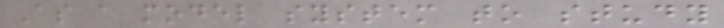As a model system to study
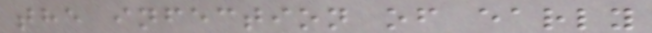the infection of early
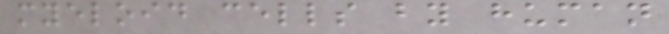myeloid cells by human
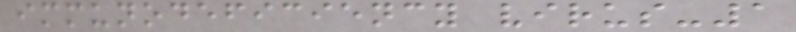immunodeficiency virus-1
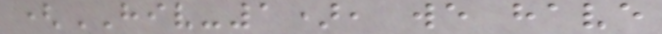(HIV-1), we have
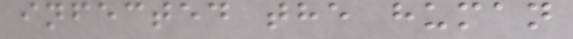infected the human
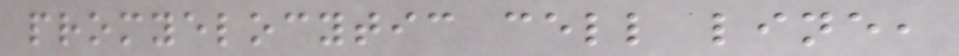promyelocytic cell line,
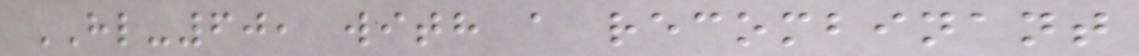HL-60, with a recombinant
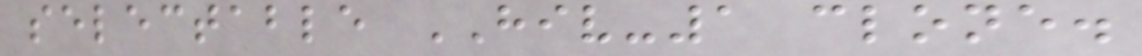selectable HIV-1 clone.
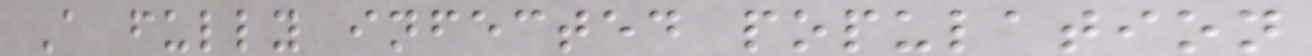A fully infected population
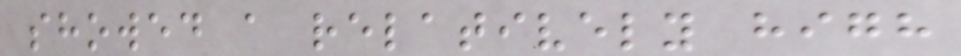showed a relatively high
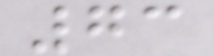73
